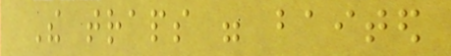The traps were baited
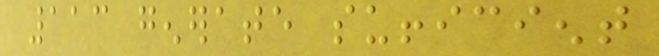113 generate sufficient
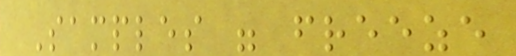Samples were freeze
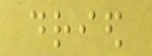dried
